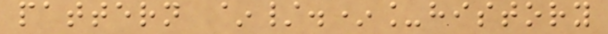pattern ~/.*_history
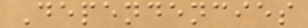Dependencies
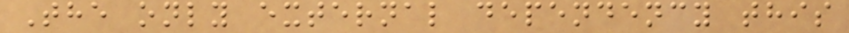The only external dependency this
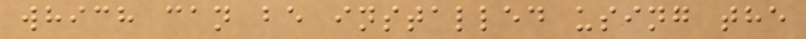which can be installed using the
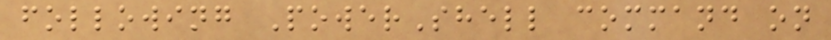following PowerShell command on
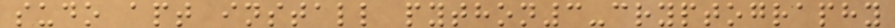sudo apt install python3-cryptography
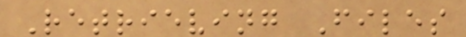Retrieving Files
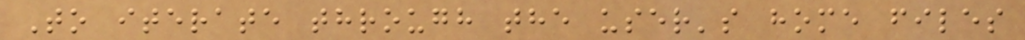To iterate through the user's home files
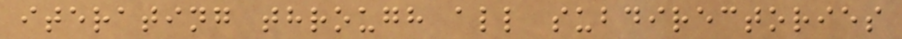iterating through all subdirectories
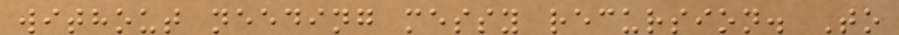without needing messy recursion. To
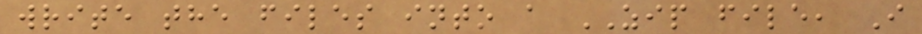write the files into a ZIP file, I
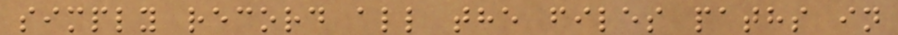simply record all the files paths in
